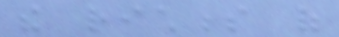the richness of
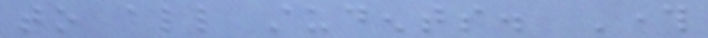to all students. Through
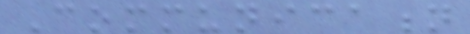Communication
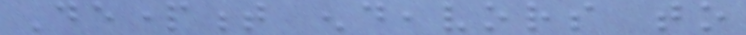Department endeavors to
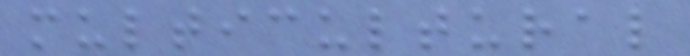multicultural
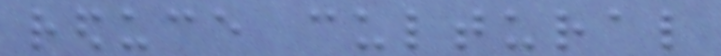reduce cultural
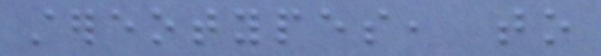stereotypes, to
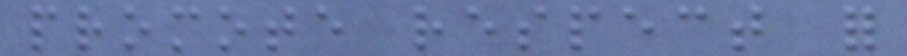promote respect for
